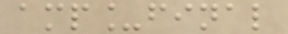amp_final
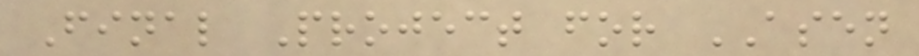Final Project for ASEN
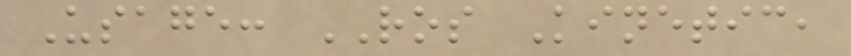Usage: ROS Kinetic,
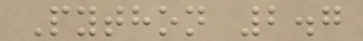Python 2.7
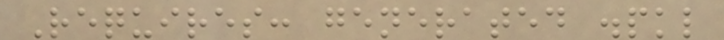Requires: generated .pkl
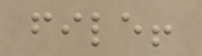file!
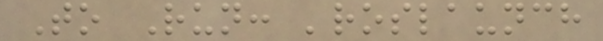To Run: 'roslaunch
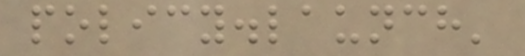policy.launch'
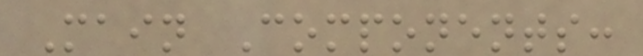Main Components:
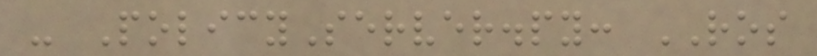- PolicyServer.py: ROS
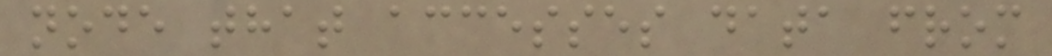node that accesses data from
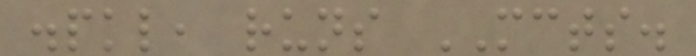.pkl, runs MCTS.
